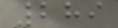289
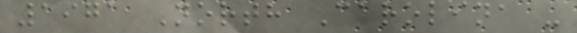1971 North Carolina -
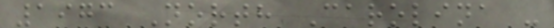1973 North Carolina -
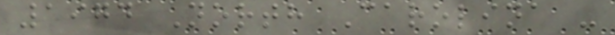1974 North Carolina -
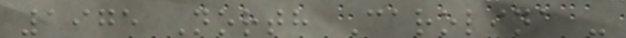1975 North Carolina -
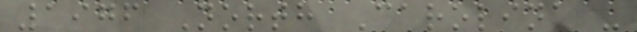1976 North Carolina -
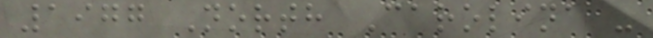1977 North Carolina -
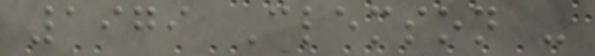1979 Clemson -
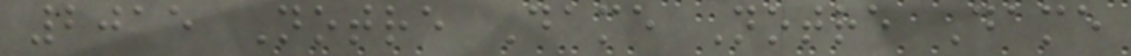2015 Notre Dame Notre Dame
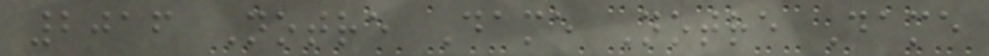2016 Notre Dame Notre Dame
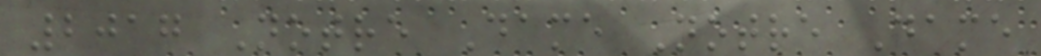2017 Notre Dame Notre Dame
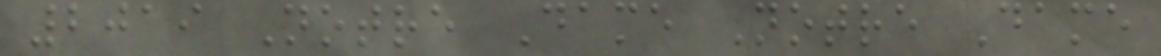2019 Notre Dame Notre Dame
